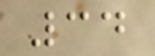34
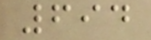694
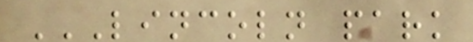LINCOLN PARK
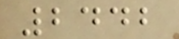2442
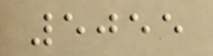5055
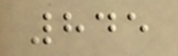845
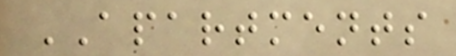APARTMENTS
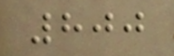800
